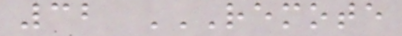32 REMOTE
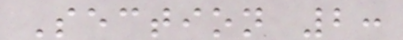Section 2:
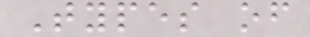Types of
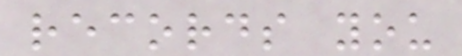records you
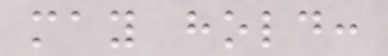may hold:
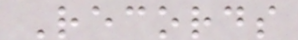Records
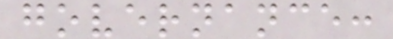governance:
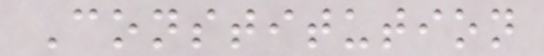Constitution
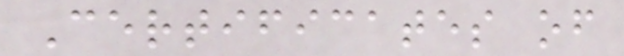Certificates of
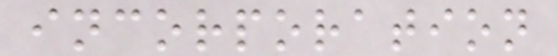incorporation
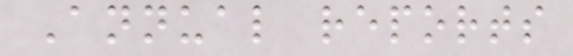Annual reports
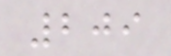209
